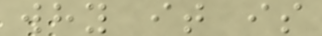why it is
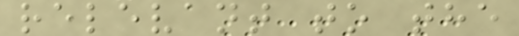relevant to the
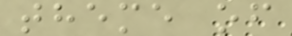theme of
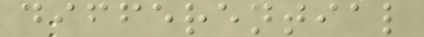differential
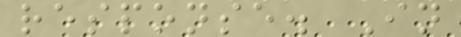response. In
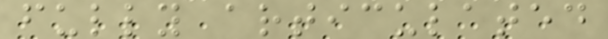fully articulated
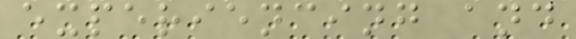experiencing and
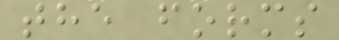the forms
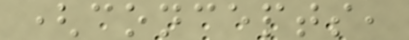(concepts,
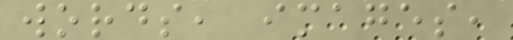words, images,
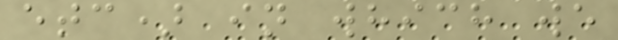etc) in which we
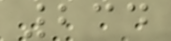234
